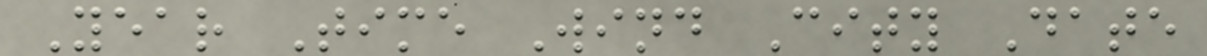Year Time Wind City Date
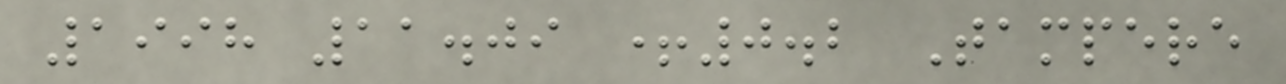1998 11.09 +0.2 Tampere
